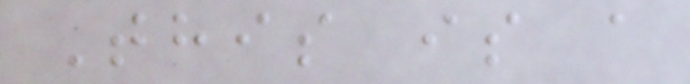This is a
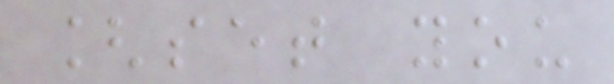[set you
